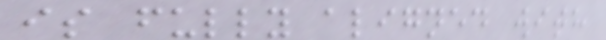is fully aligned with
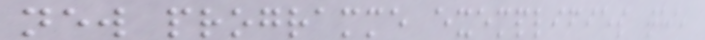new programme exemplifies the
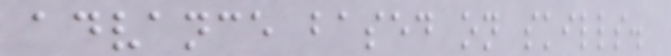advance based on skills.
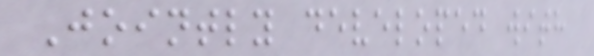Jointly developed with
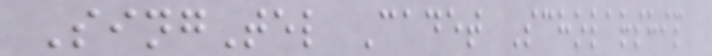SingTel Cadet Scholarship
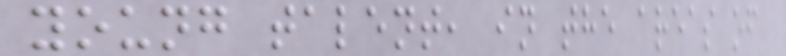young talent, in the areas of
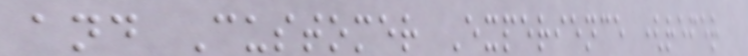and Customer Experience (refer
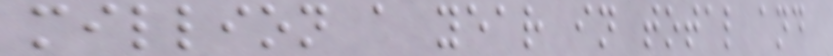million a year in total and
